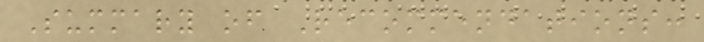Summary of Recommendations:
